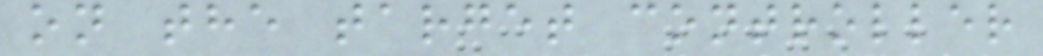on the target controller
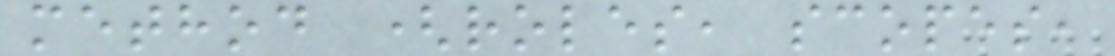method (roles, scopes,
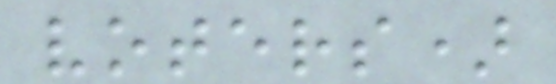voters)
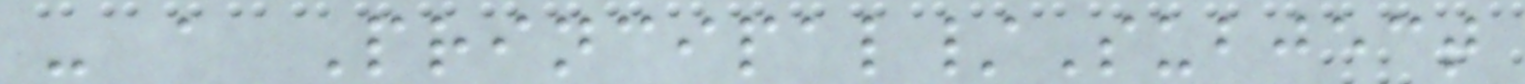- a Principal/Subject
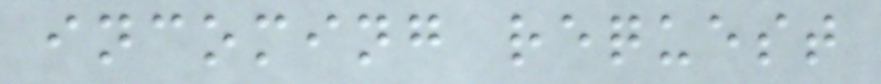incoming request
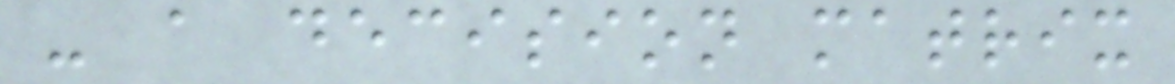- a decision matrix
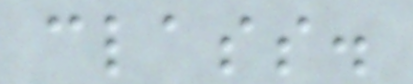class.
